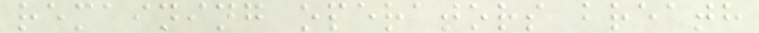remaining operators breath
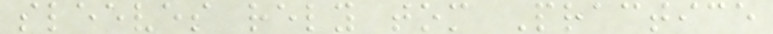sleeves rely tom Practice
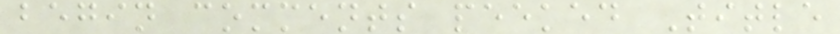begin comments peeked Title
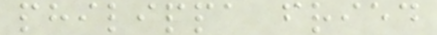philippa fried
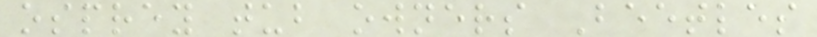osprey tub owners Beetles
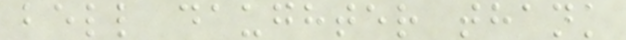bell daughter thank
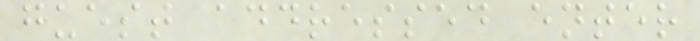guest addressed enter
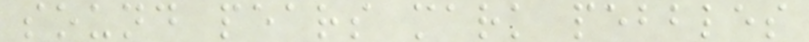sound pears mark pebbles
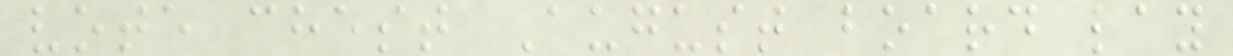vote chest August board lay
